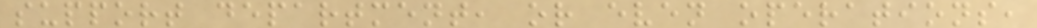support department, or even operations,
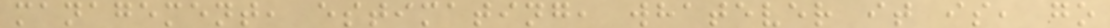management, estimating, whatever it is, go
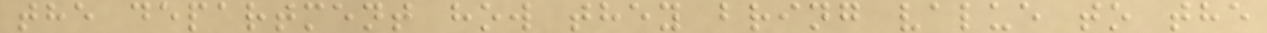the department how they bring value to the
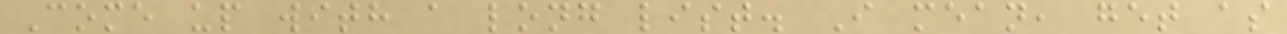Come up with a long list. I mean, get as
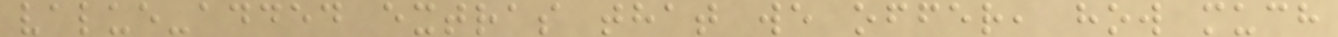value-added extras that we offer, how much
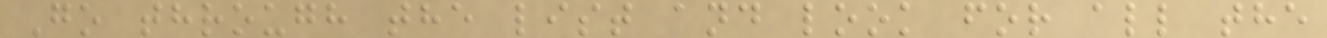Go through the list and look for all the
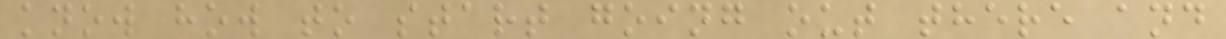know how to start going out there and
